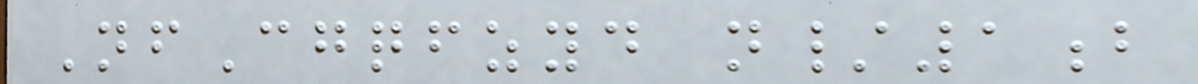NfCgqfzyd n/1b
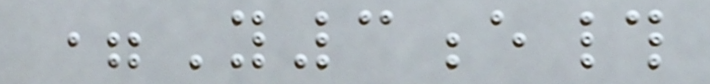=Y3e#
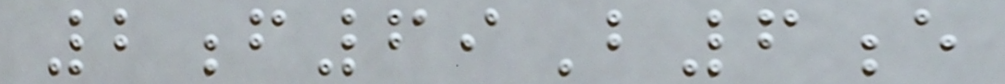2f69B6e
